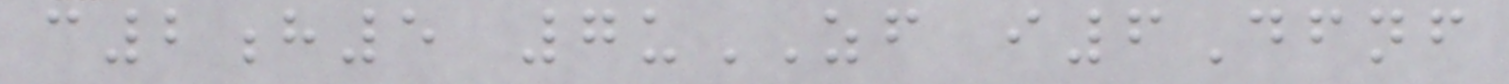c2h5 7uZF i6Dfnf
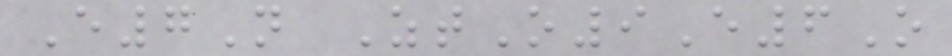E7N ZtO9E6O
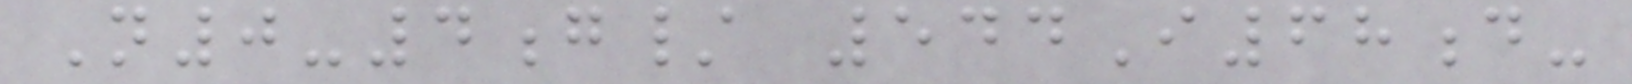N0-4g/ 544I68d-
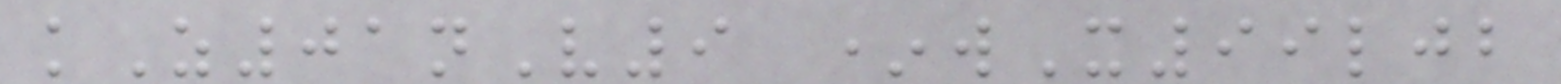kZ01nV9 *wX99ljb
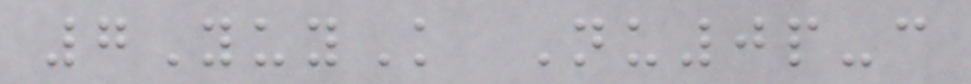7YuyK Nu0p-c
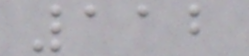112
